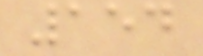154
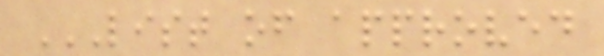LIST OF APPROVED
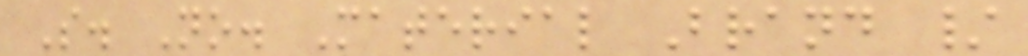S. No. Material Brand /
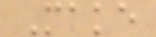Make
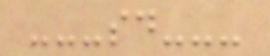---sd---
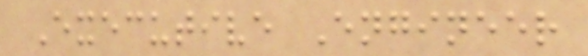Executive Engineer
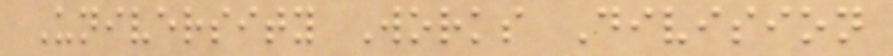University Works Division
